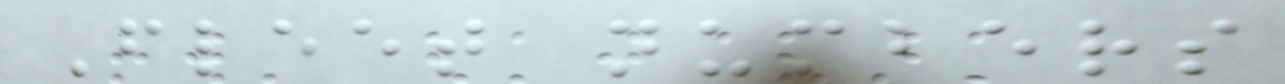Fleet numbers
